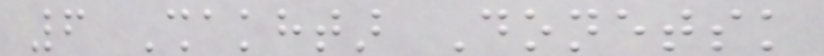6 Shakhtar Donetsk
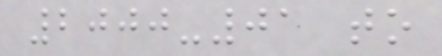2000-01 to
